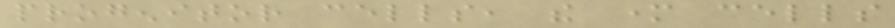progenitor cells, the mother cells
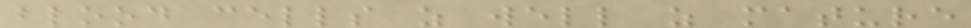blood cells as well as mature
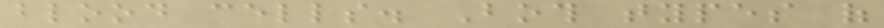blood cells. Both types of
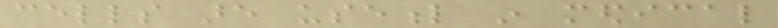cells are useful in medical
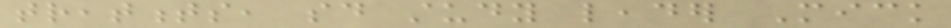treatments, said study leader Mick
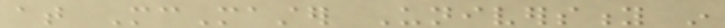at McMaster University in
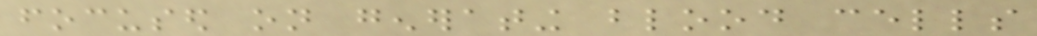focused on generating blood cells
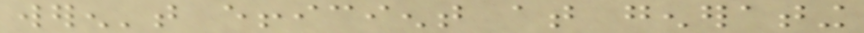weren't efficient at generating
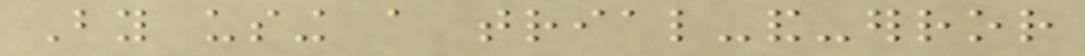By using a trial-and-error
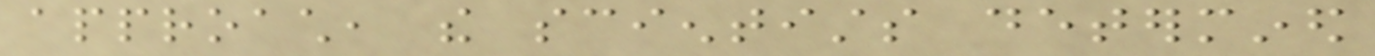approach, the scientists determined
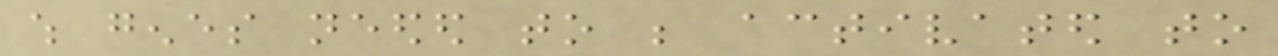which genes needed to be activated to
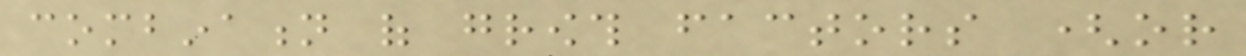combination of growth factors (or
